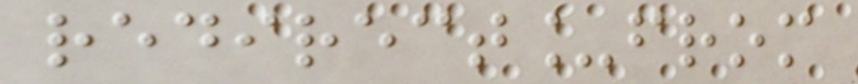redirect_from
